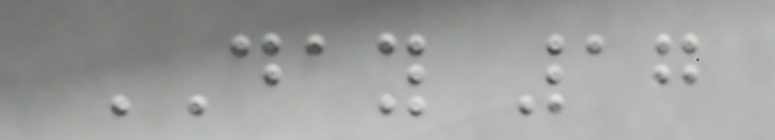DAY 17
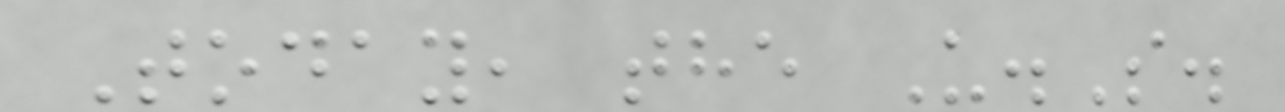Today, the U.S.
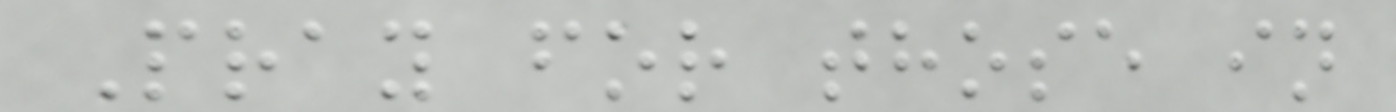Pray for those in
